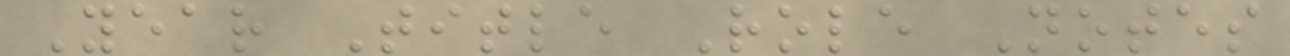Year Title Role Notes
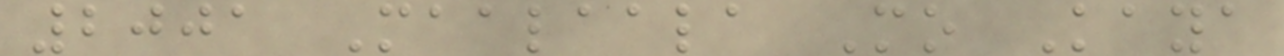2001 Maalaala Mo Kaya
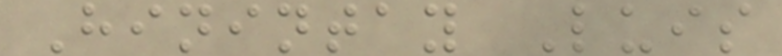Hinintay Luis
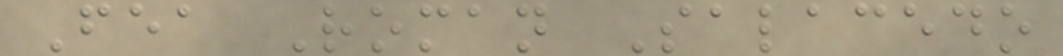Fea Roman Salacedo
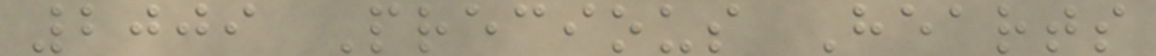2009 Precious Hearts
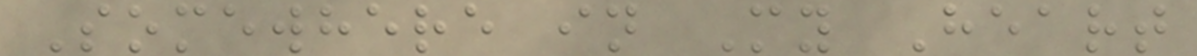Somewhere in My Heart
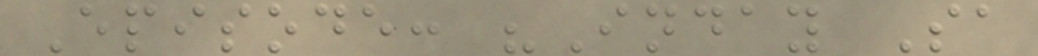Episode: "Inday Sa
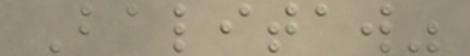Balitaw"
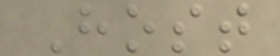Host
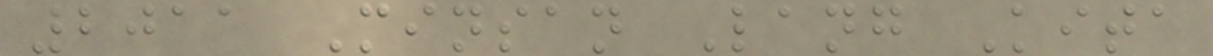2011 Minsan Lang Kita
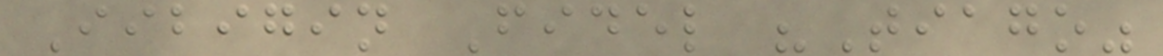Iibigin Fidel "Tiago"
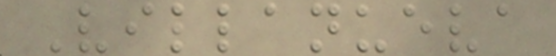Villanueva
